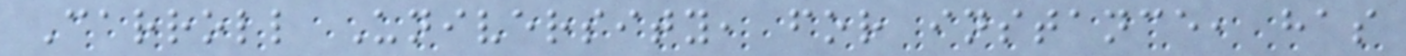Carroll University, for instance, has
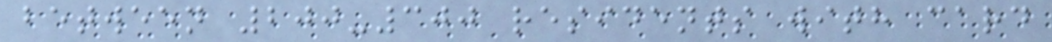between 200-300 residents with card
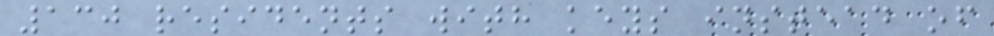130 residents with keys instead of
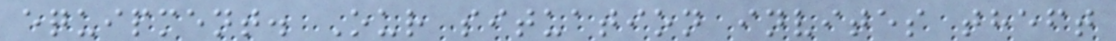equipment. Our situation invites theft
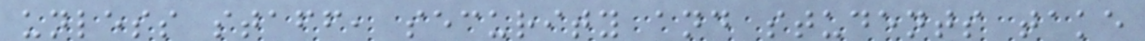unless staff, security and students take
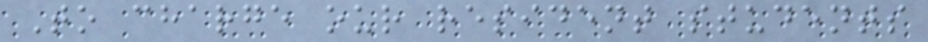To charge our resident students
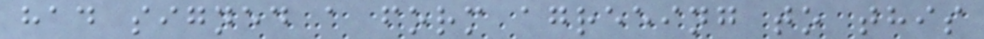had signed a form agreeing to this
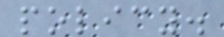policy.
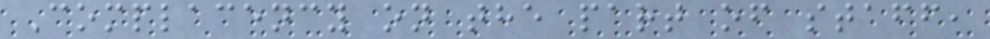Complacency on the part of staff,
